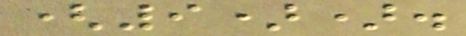(9)).
